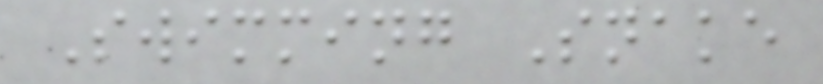Swimming Snake
